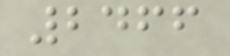2466
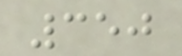350
